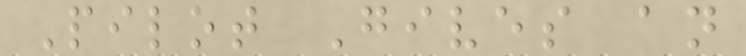Pilot Gives an
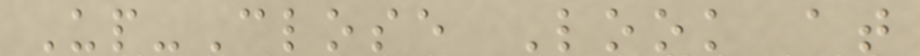Up-Close Look at
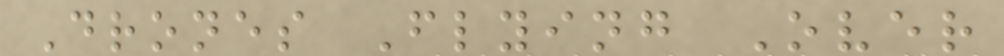Drones Flying Over
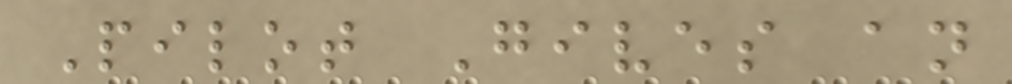Pilot Gives an
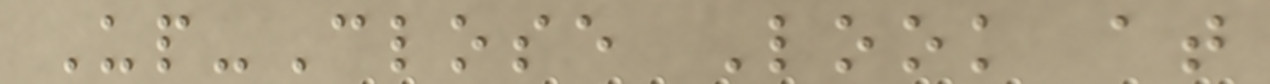Up-Close Look at
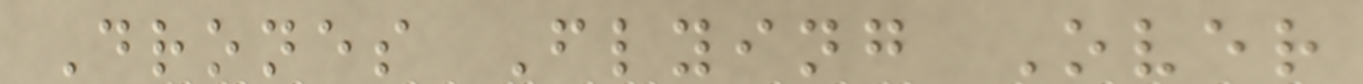Drones Flying Over
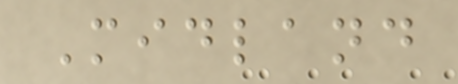Midland
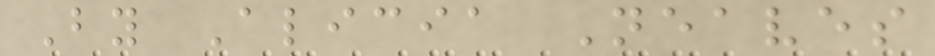By Alicia Neaves
